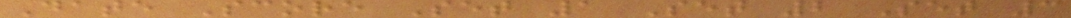Date Score Set 1 Set 2 Set 3
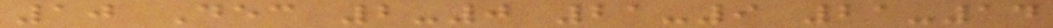10 Dec 2-0 21-9 21-14
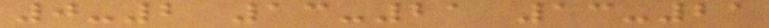0-2 13-21 13-21
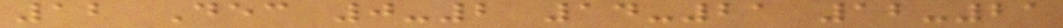12 Dec 0-2 14-21 12-21
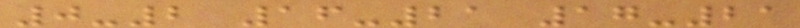0-2 16-21 17-21
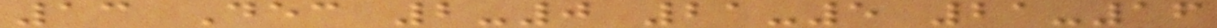13 Dec 2-0 21-5 21-16
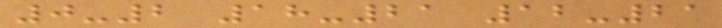0-2 18-21 12-21
